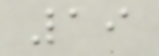19
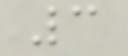3
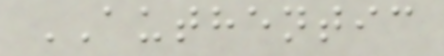AUTHENTIC
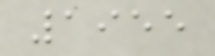1955
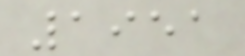1951
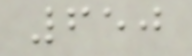650
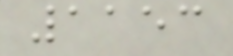1153
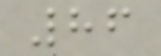86
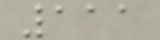111
